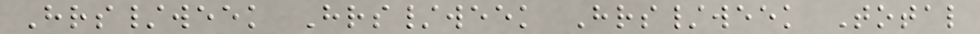Hrs/week Hrs/week Hrs/week Total
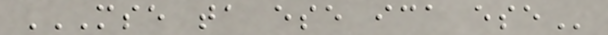MSE TA ESE ICA ESE
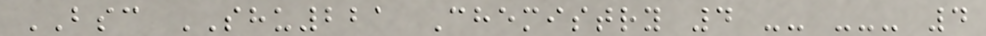BSC SHU221 Chemistry 4 -- --- 4
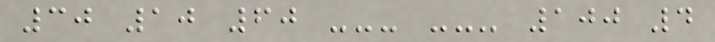30 10 60 --- --- 100 4
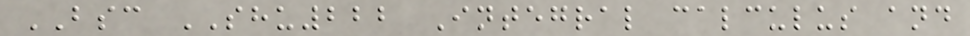BSC SHU222 Integral calculus and
